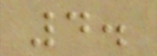4.
